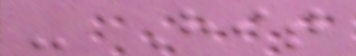- Hit
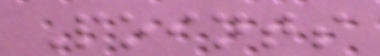Points
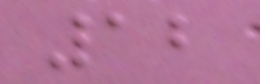12
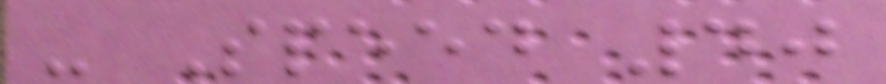- Speed 40
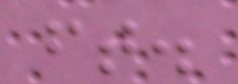ft.
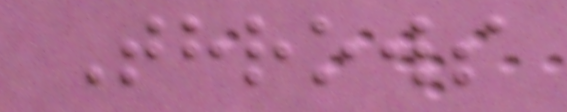Throws
